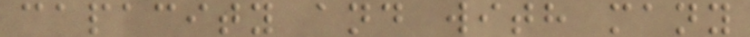capacity and with many
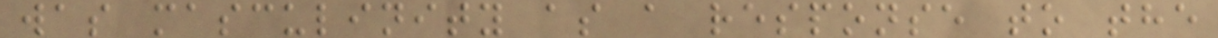was masculinity as a response to the
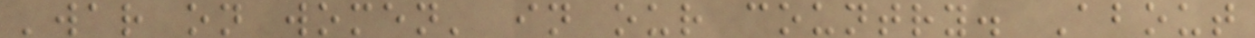'war on women' in our country. About
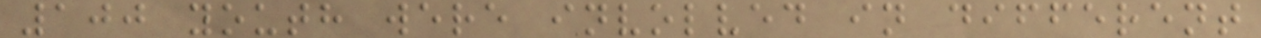100 youth were involved in different
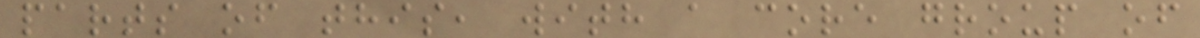parts of this, with a core group of
